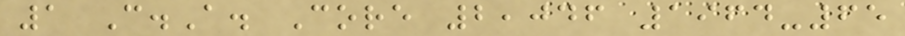1 C.A. Core 2,046 1964-65
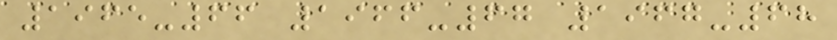1965-66 1966-67 1967-68
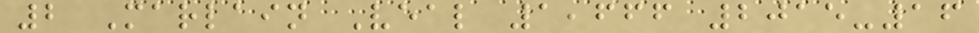2 Marlain Veal 1,666 2015-16
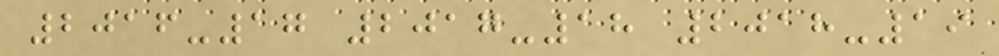2016-17 2017-18 2018-19
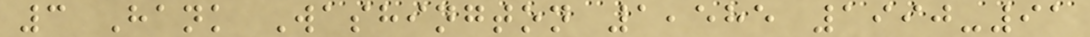3 Hank Washington 1,585 1990-91
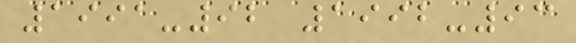1991-92 1992-93
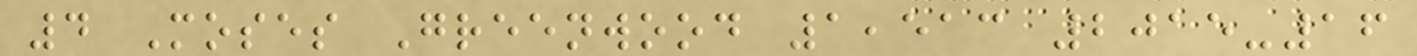4 Moses Greenwood 1,513 2015-16
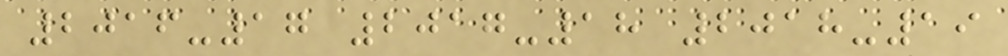2016-17 2017-18 2018-19
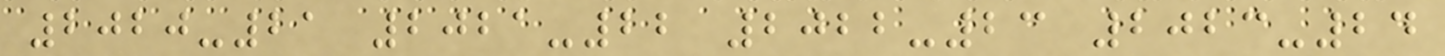2020-21 2021-22 2022-23 2023-24
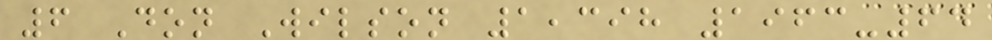6 Don Wilson 1,398 1963-64
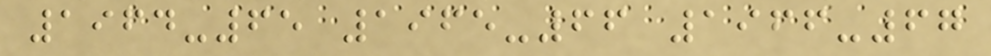1964-65 1965-66 1966-67
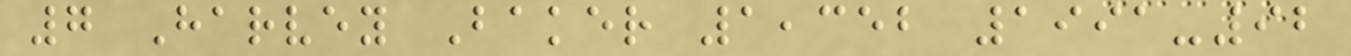7 Harvey Baker 1,352 1991-92
